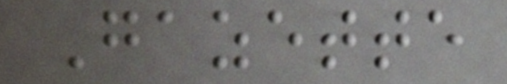Gazette
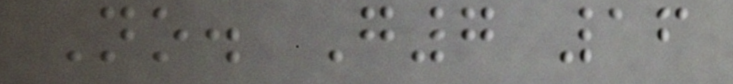No. G7 16
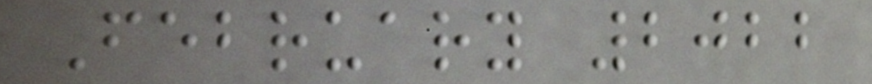February 2022
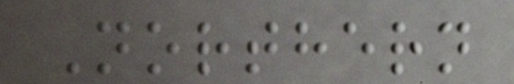Northern
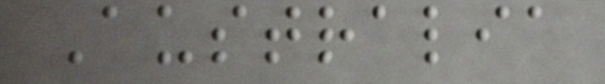Australia
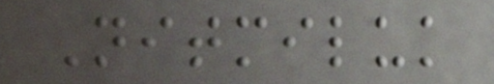Nitmiluk
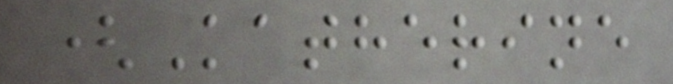(Katherine
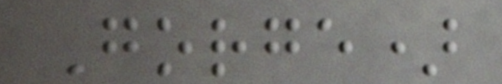Gorge)
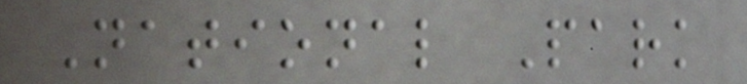National Park
